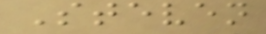Steven
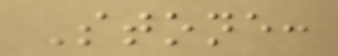Stone:
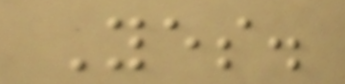Yes.
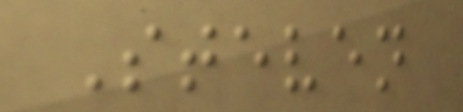Steven
